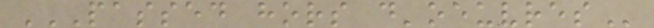PASSED HORS D'OEUVRES
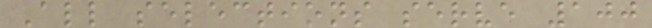All selections serve 100
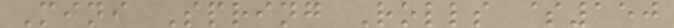Mini Spring Rolls $150
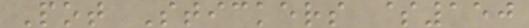Pot Stickers $150
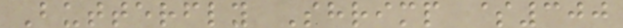Butterfly Shrimp $300
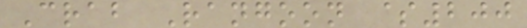Crab Rangoon $200
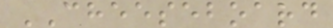CHEESEBOARD
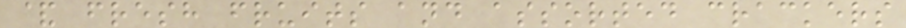& fresh fruits and assorted crackers
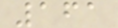161
